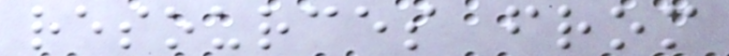resources from
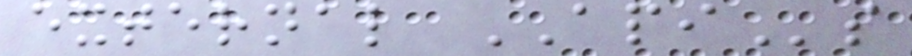external APIs
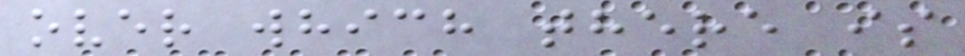over which there is
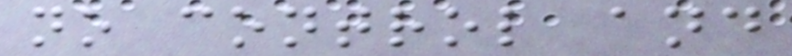no control and
